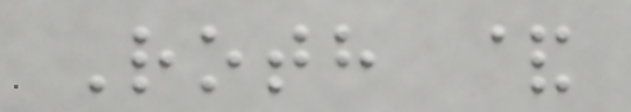Roth &
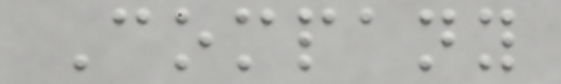Company
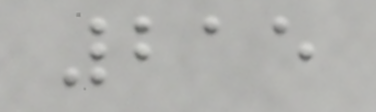215
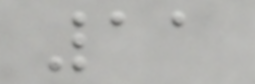11
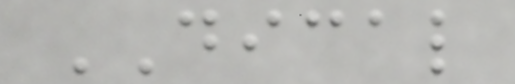DICAL
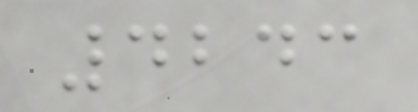4243
